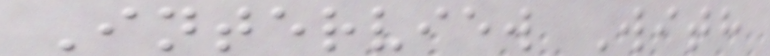Interview With
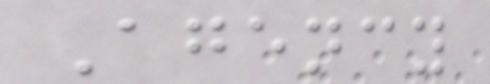Agency
